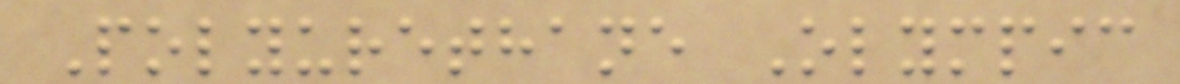Polyurethane Olympic
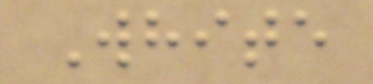White
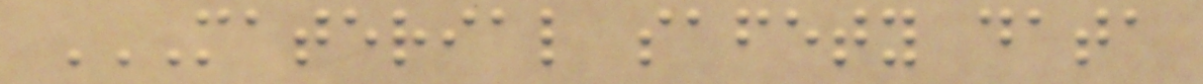MATERIAL SAFETY DATA
